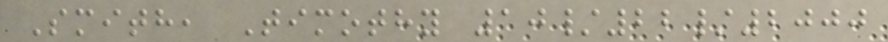Smith, Timothy 10/22/2000
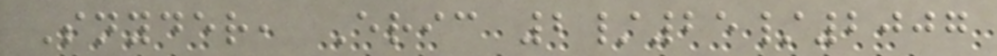Snyder, Eric 2/25/2007
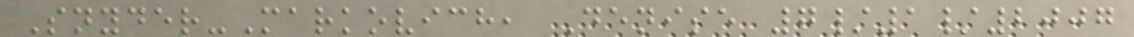Snyder-Markovich, Denise 7/1/2007
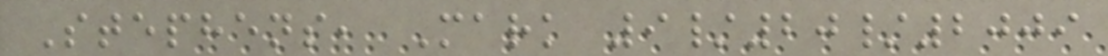Stephens, Mark 9/20/2009
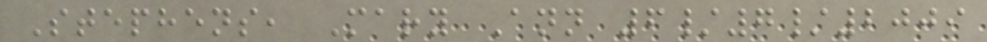Stephens, Mary Ann 6/7/2009
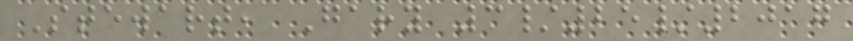Stewart, Gary 3/25/2017
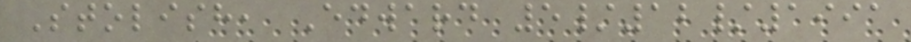Stolish, Edward 5/12/1991
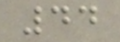44
